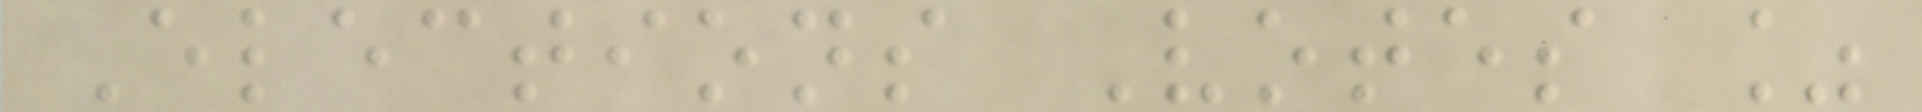Elections Votes %
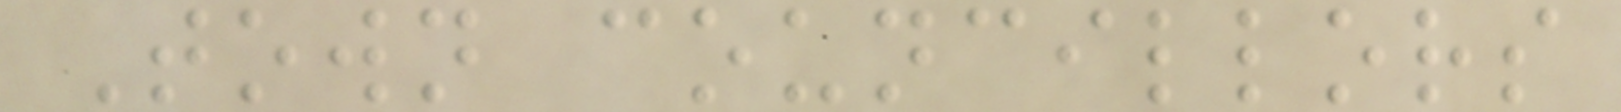Town councillors
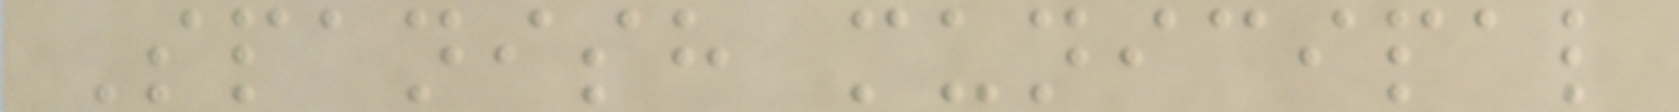Spanish municipal
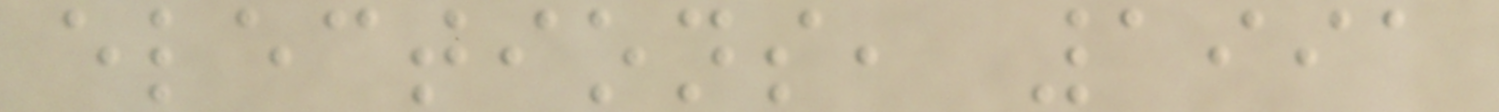elections, 1991
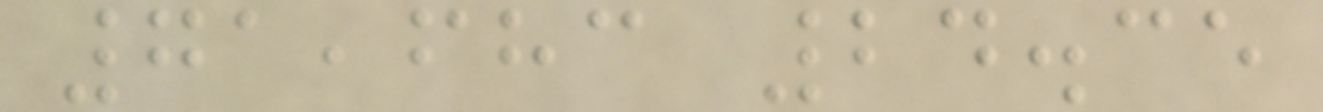71,683 24.35
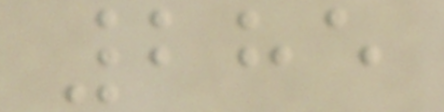285
